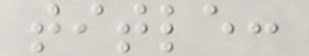title:
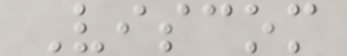Viscom
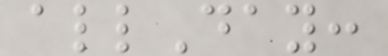allDay:
